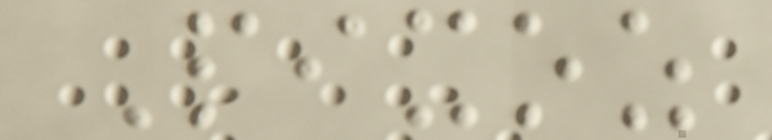Pixoz
